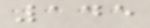145
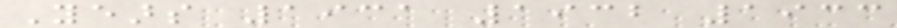Years 1931 1932 1933
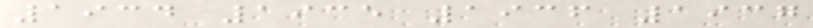1934 1935 1936 1937
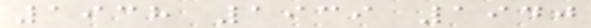1938 1939 1940
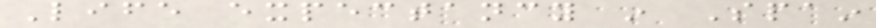Life expectancy in Spain
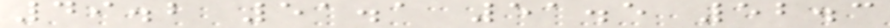49.2 51.1 51.5 52.3
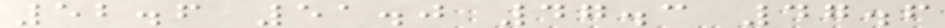52.6 51.0 47.3 47.6
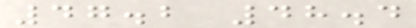47.2 48.4
